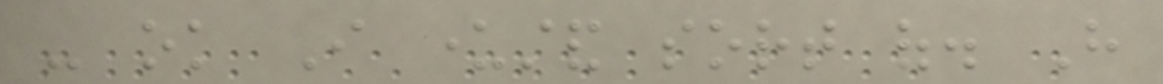- ok I understand sort of. Have
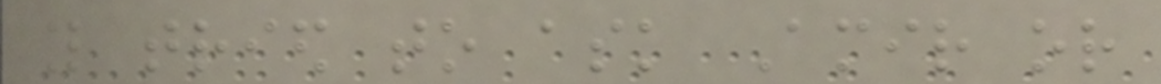you tried to ask Amir or
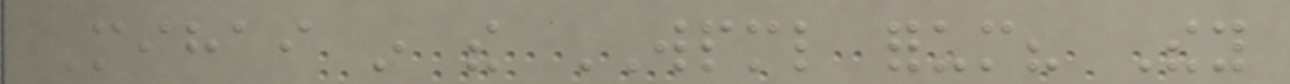Mihai in the WPML forum? They
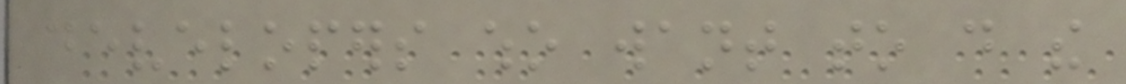developers who want to do the
